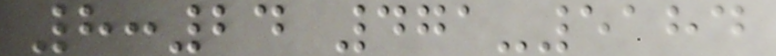8:24 471-5184
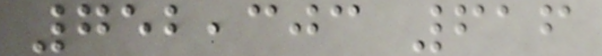752,303 616
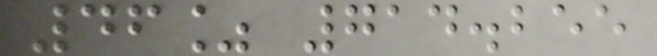46% 714.255
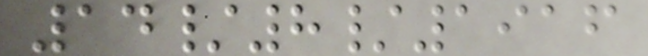14/8/1916
